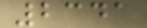2341
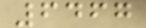6467
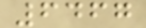6467
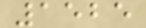1525
